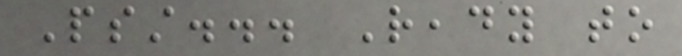Psst... Ready to
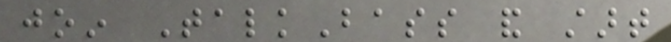join TalkBass and start
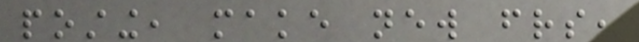posting, make new friends,
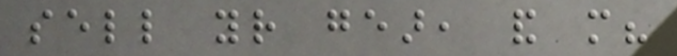sell your gear, and more?
